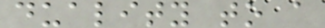duality to a
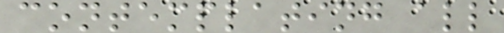contemplating all
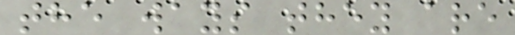the ways they are
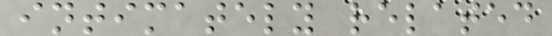intimately related
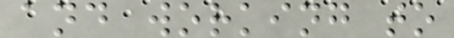and working to
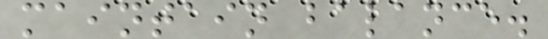maintain balance.
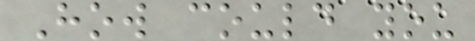How could you
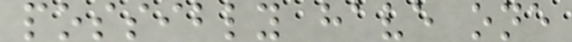possibly have one
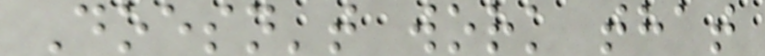Doesn't work that
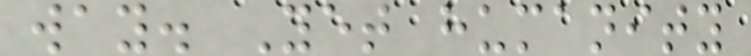way. Yet humanity
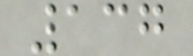137
